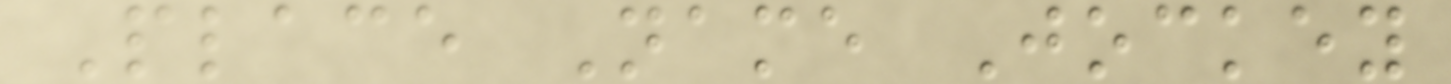Place Name Jockey
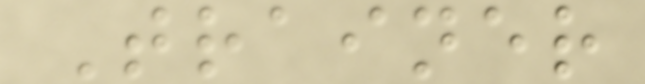Trainer
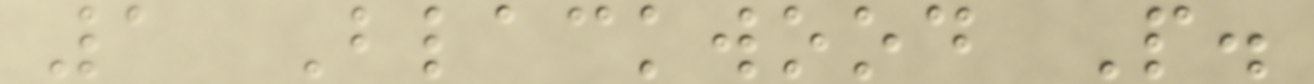1 Blackwood P.
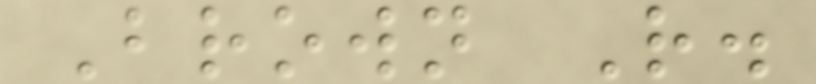Brown R.
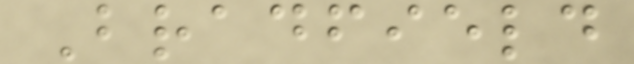Bradfield
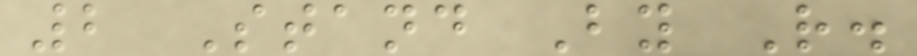2 Stand By R.
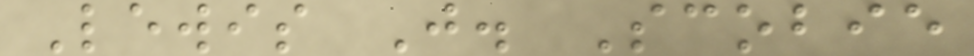Lewis J. Scobie
